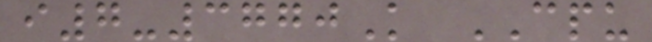i7-3770K CPU
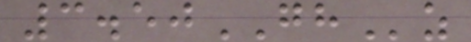3.50GHz
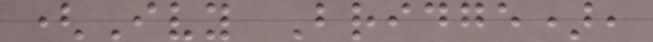(Ivy Bridge),
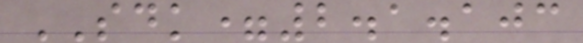SDK=2.1.103
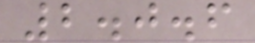2.0.6
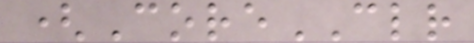(CoreCLR
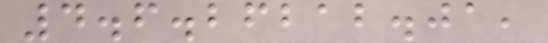4.6.26212.01,
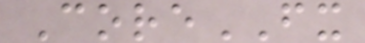CoreFX
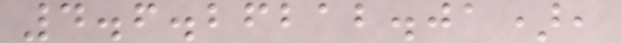4.6.26212.01),
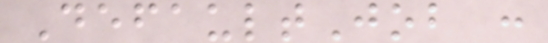DefaultJob :
